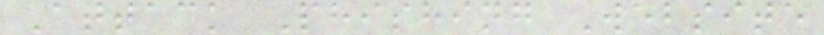Attack Phishing Website
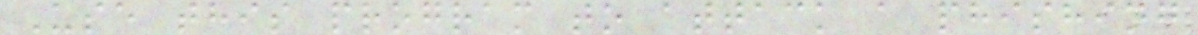Use this program to attack a phishing
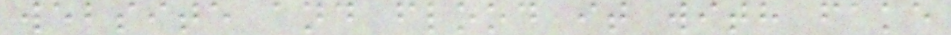website and flood it with fake
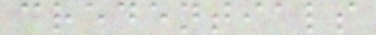credentials
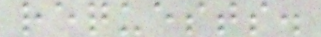requests.
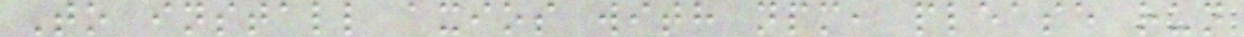To install axios with npm, please run
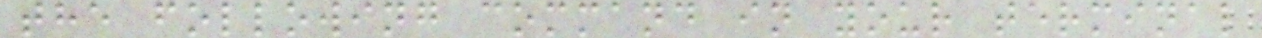the following command in your terminal
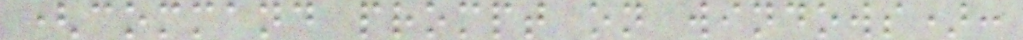(command prompt on windows):
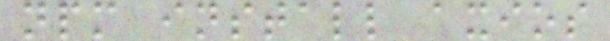npm install axios
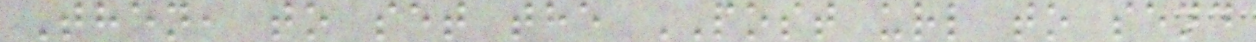Then, to set the POST url to send
